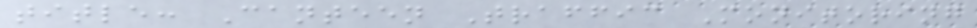title: Canteen Traffic Monitoring
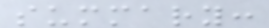summary:
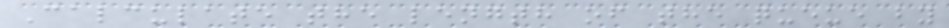Calculate the length of the queue by
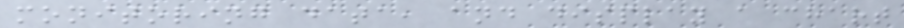monitoring data, and display a chart
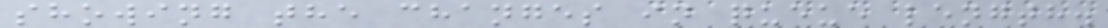showing the changes in queue length.
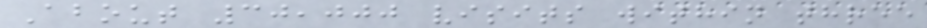About 30,000 visits within three
